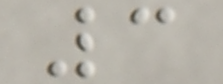3
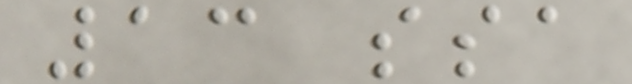13 ssa
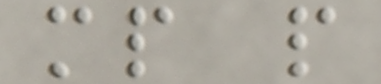mp p
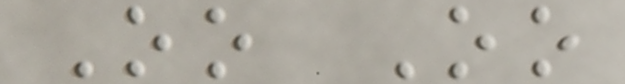Oo Oo
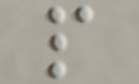p
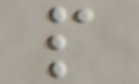p
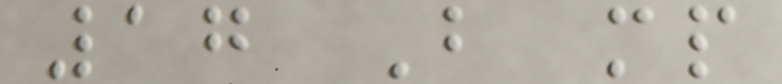17 B mp
